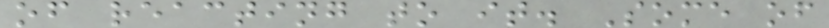of reacting to it. Some of
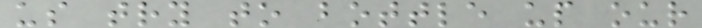us try to bottle up our
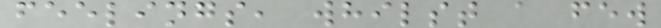feelings, whilst a few
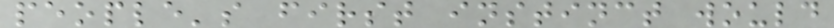people's first instinct would
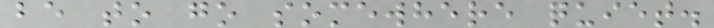be to go somewhere quiet.
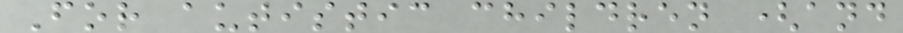For autistic children (and
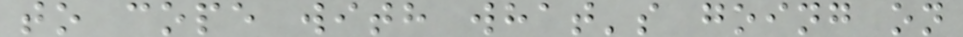to cope with what's going on
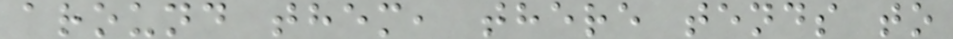around them, there tends to
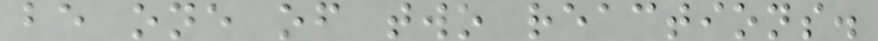be one of two reactions.
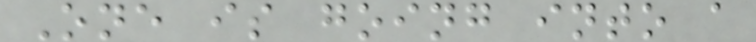One is going into a
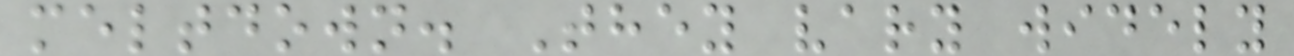meltdown. They vary widely
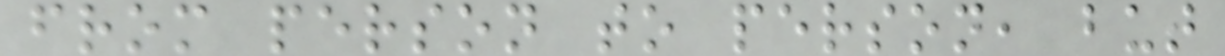from person to person, but
